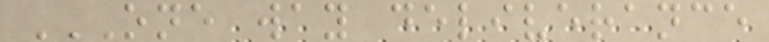ONE WAY DELIVERANCE
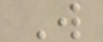W
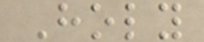Holy
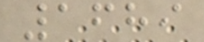1689
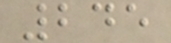245
